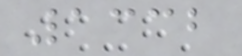1332
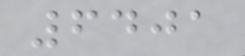6401
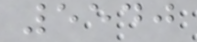5540
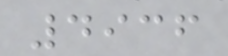4936
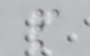p
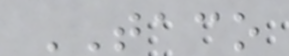TACO
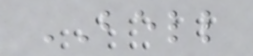BELL
